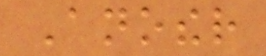Another
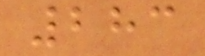283
